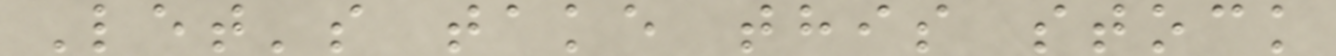Let's take this stock
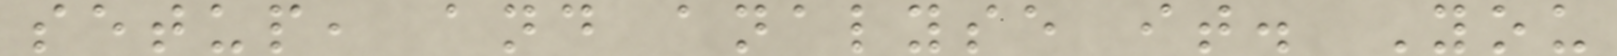setup, and analyse it. You
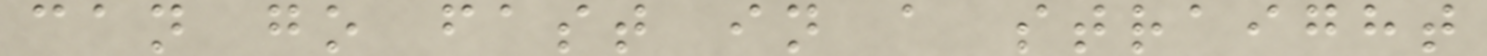can go fast in a straight
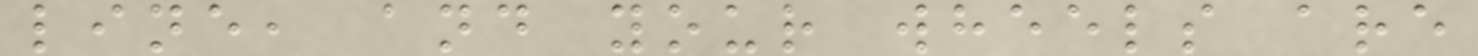line, and your wheels are
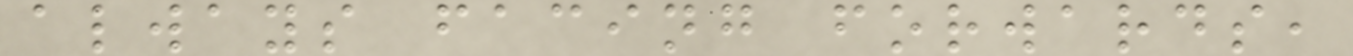always facing forwards,
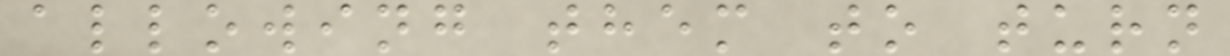allowing them to turn
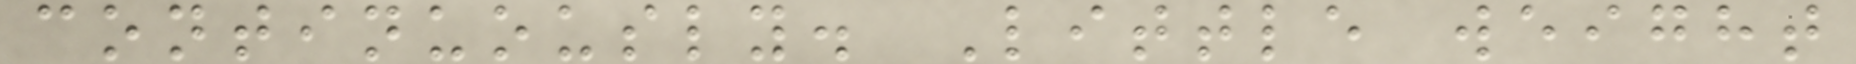continuously. Little weight
